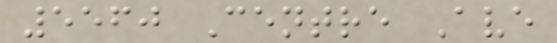5560 Centre Ave
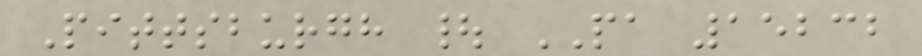Pittsburgh | PA 15232
